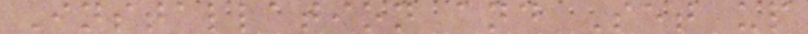Installation and Set up
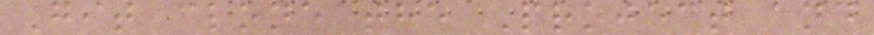Git clone the Project and
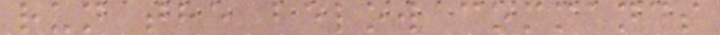run the below commands
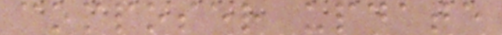composer update
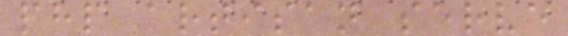php artisan serve
